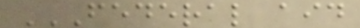FEDERAL AID
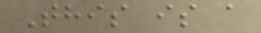This is a
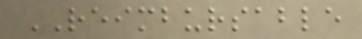REIMBURSABLE
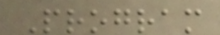Program
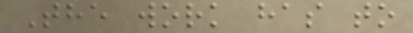The work has to
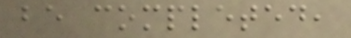be completed,
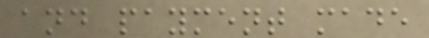and payment made
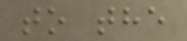to the
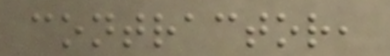contractor,
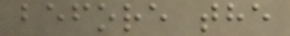before the
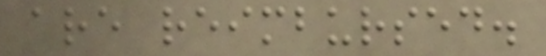are reimbursed.
